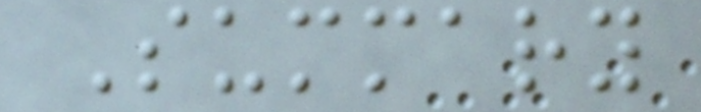Summary
